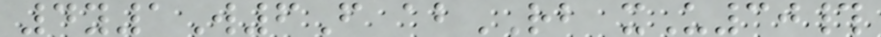4y1W6F abRB xU30#
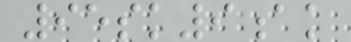95sk9ak
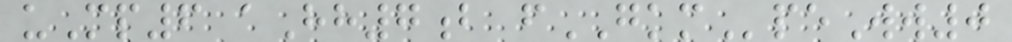uMp6 aHh7b fGKMpeWw0
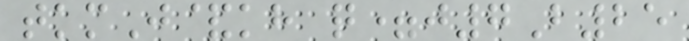tkmJ&kh q=j7B25
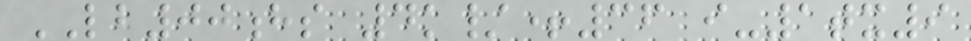LB00hs 4k/+36 i-1tx9
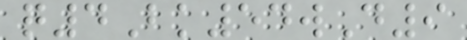q4Bk54wD9
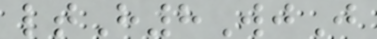ltH8WjJ
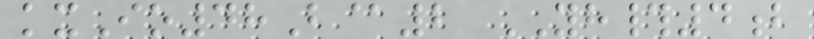kxIo48B@2 YH#4b
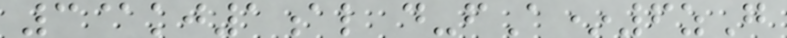3@kj1al d-fA*6zG
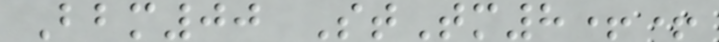Bbm00 StTm8++
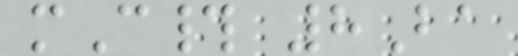mC# 8Ba
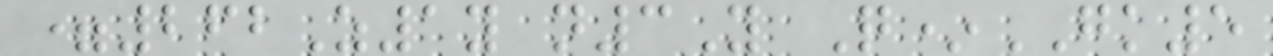=262Z1y n3Y Q*GK5
